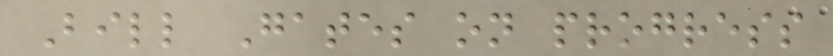Bill Gates on progress
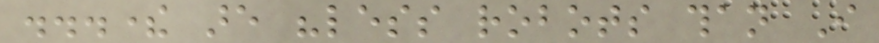...there are "less robots than I
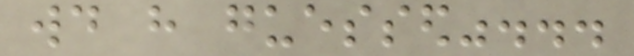would have guessed"...
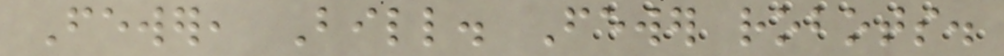Fewer, Bill. Fewer robots.
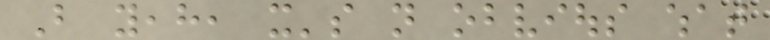But yeah, it's not obvious what
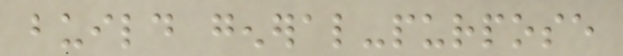build general-purpose
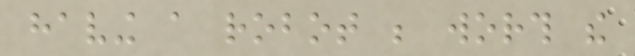having a robot be worth the
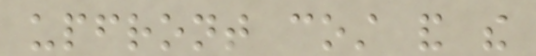upfront cost and the
